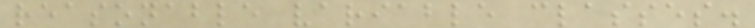reasonable variable classes.
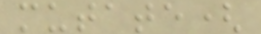mutate(
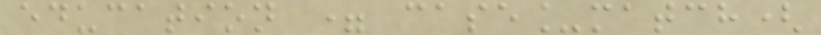education = case_match(
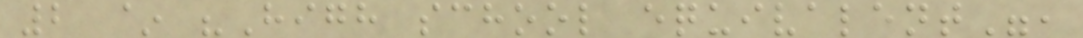2 ~ "High school equivalent",
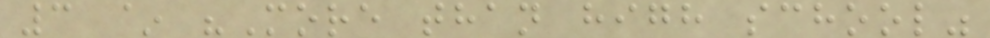3 ~ "More than high school"
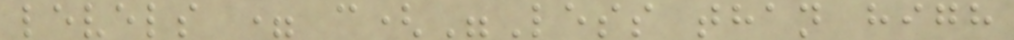levels = c("Less than high
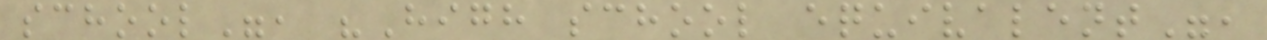school", "High school equivalent",
